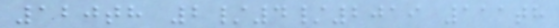120th 2/4/2019 111th
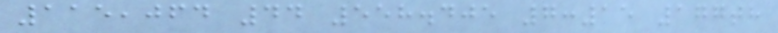115,064 44 558.405 7:15 177th
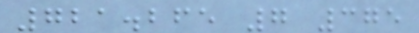721.265 7 375
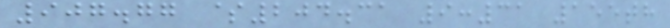907.77 $204.31 9:31 155th
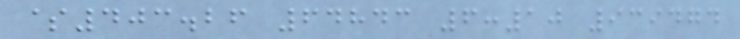$403.26 64843 6:10 939474
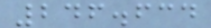246.634
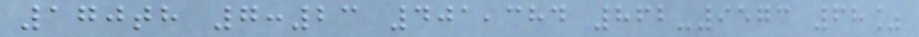170th 7:23 401,384 862-9573 68%
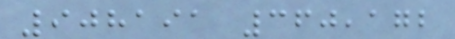908191 360,172
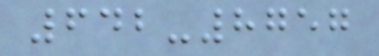642-8757
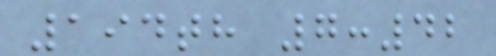194th 7:42
